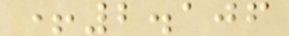+2.106
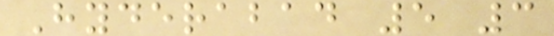Hyderabad 5 3
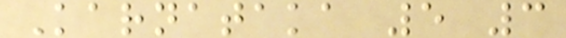Karnataka 5 3
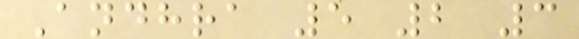Andhra 5 2 3
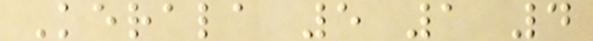Kerala 5 1 4
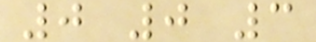0 0 3
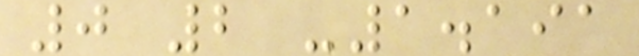0 2 -1.191
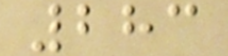283
